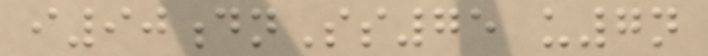i90dnSs75 u7n
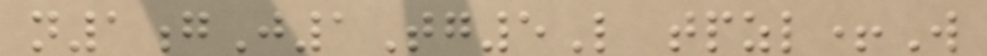n1gJ1Tg5L tpzl+W
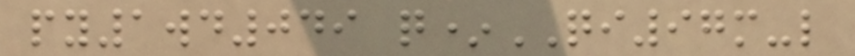py1wd049 q*QI97m-l
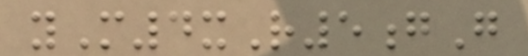yM4xR5gG
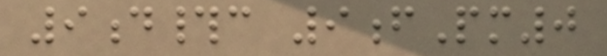9d#c 9fPm0
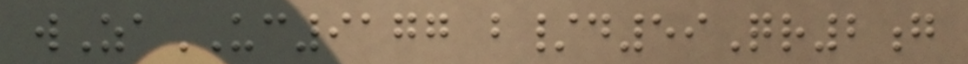wZaUC9177 b/d59Qr2g
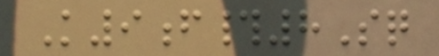K9f#8Sq
